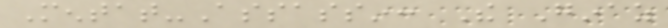Mentat-Assassin: The Ginaz
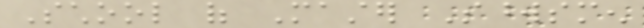School of Master Swordsmen
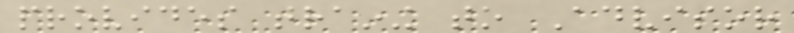provides training to Advisor
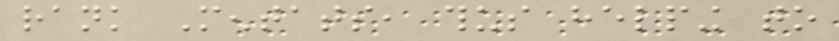rank Mentats, thus helping to
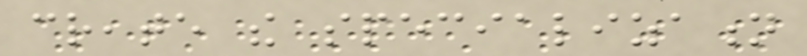create the specialization
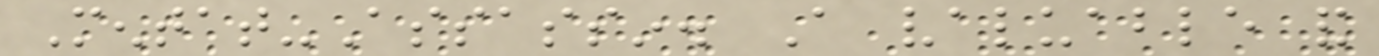Mentat-Assassin. A valuable and
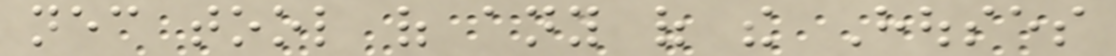necessary tool of any of the Houses
